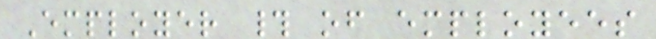Employer # of employees
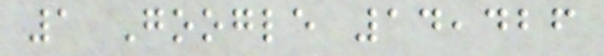1 Google 14,426
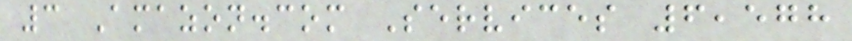3 Amazon.com Services 6,578
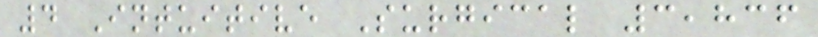4 Intuitive Surgical 3,836
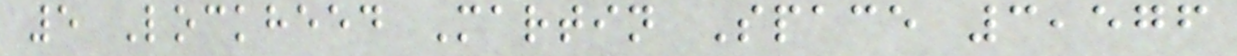5 Lockheed Martin Space 3,576
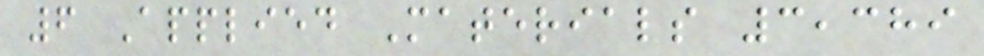6 Applied Materials 3,389
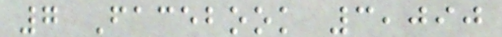7 Facebook 3,090
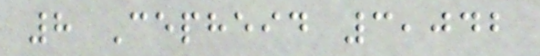8 Cepheid 3,042
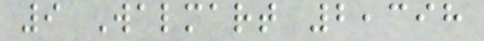9 Walmart 2,398
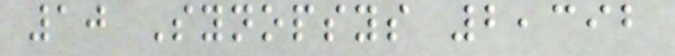10 Synopsys 2,392
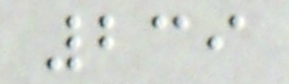239
